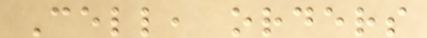Cell, orders
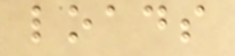loads
